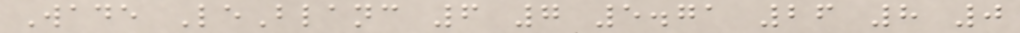Wade LeBlanc 6 7 5.71 26 8 0
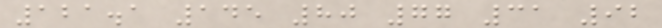121.1 145 80 77 31 92
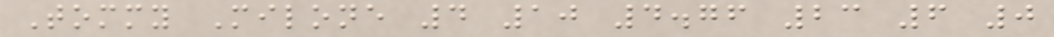Tommy Milone 4 10 4.76 23 6 0
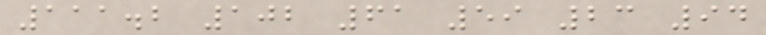111.2 102 61 59 23 94
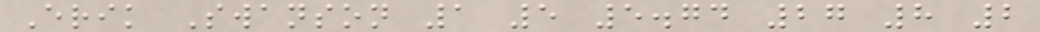Erik Swanson 1 5 5.74 27 8 2
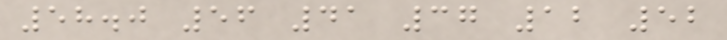58.0 56 41 37 12 52
